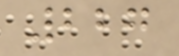227
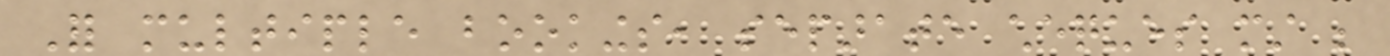For multiple bookings, separate cheques must be
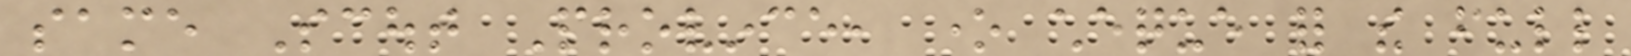same Scout Province, one cheque for the full
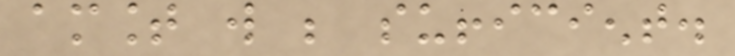amount will be sufficient.
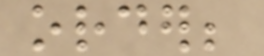order;
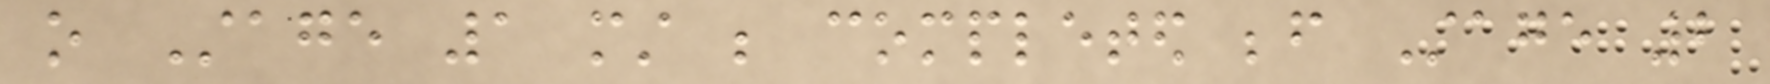o Stage 1 must be completed before Stage 2
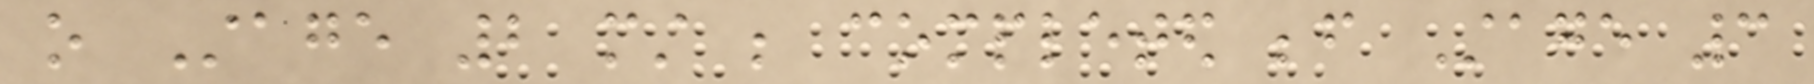o Stage 2 must be completed before Stage 3
